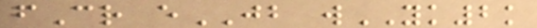fCr eJB wYK2k
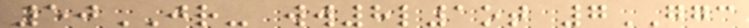50JR- ww8l1ot 7GGC
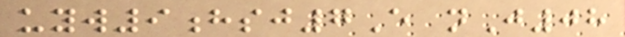uyw9hsj7E nJ08
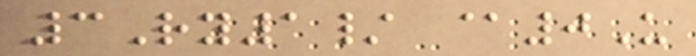3Ry1/ @0U
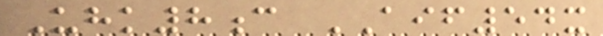Uhk8c AIF54x
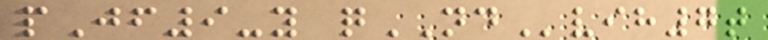pJf9-y qNDvih7t
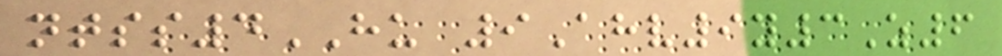ntss4HU 9Ahv9y3Z6
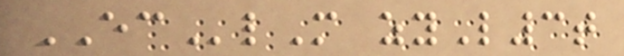EClM zyL3t
